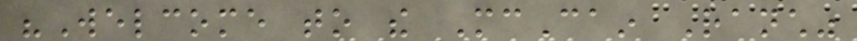"Welcome to the McCain Ranch"
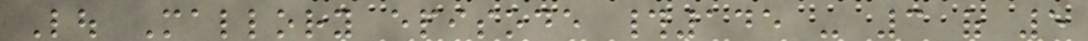Lou Mallory episode #145 - 3 of 5
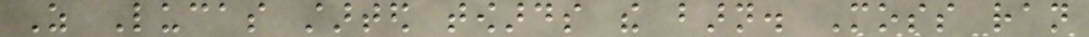As Lucas started towards the barn. Moss ran
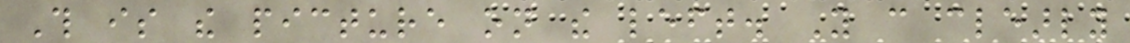This is the picture on the left. You can clearly
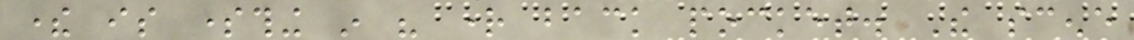there is something in his right back pocket. The scene
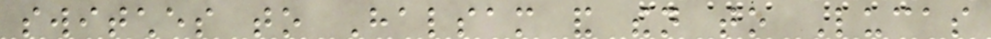switches to Halsam and then to Lucas
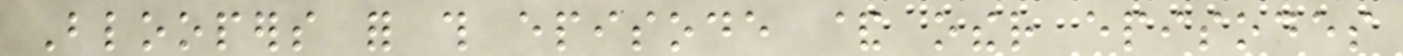Bloopers for this episode & other episodes
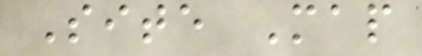Site Map
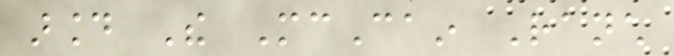around The McCain Ranch
